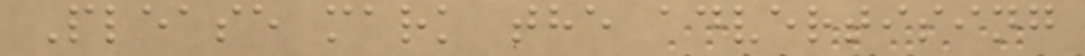Please mark the advertising
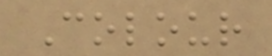Colour
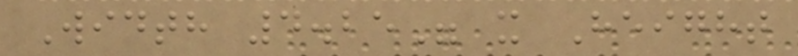Width 4.25" x Height
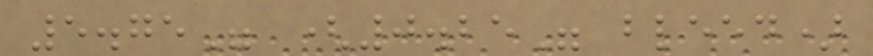5.75" (0.25" bleed)
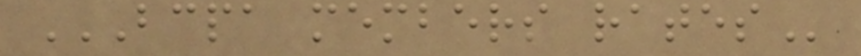BCPA MEMBERS RATES
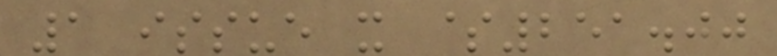1 issue x $251.00
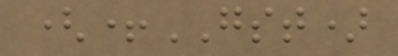(+GST)
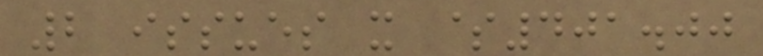2 issues x $401.00
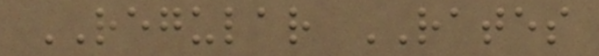REGULAR RATES
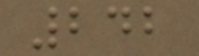242
